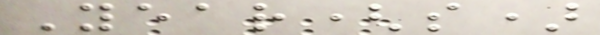Year(s)
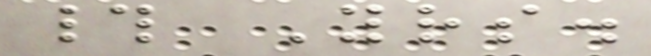# Yrs.
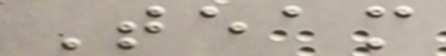Team
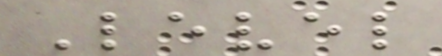Level
